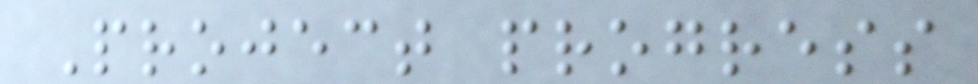Project progress
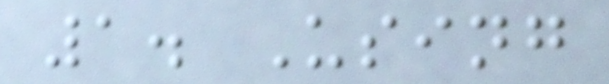1. Using
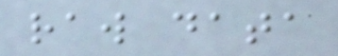raw data
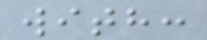with:
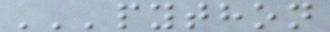'''python
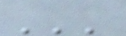'''
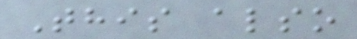This also
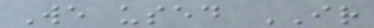We used IR
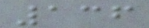136
